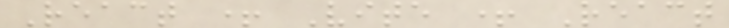React + Vite + React
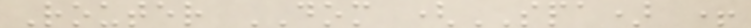Router DOM (SPA) +
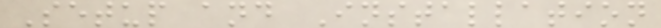Setup and Installation
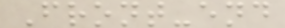Front-end
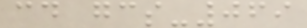cd gcs-069
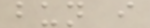bun i
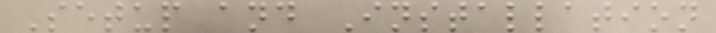Setup and Installation
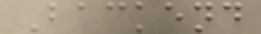Backend
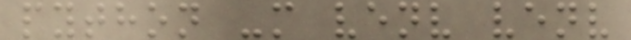python -m venv venv
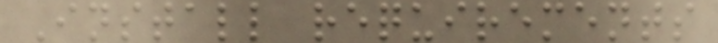Install requirements
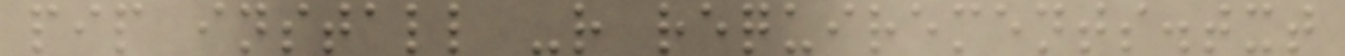pip install -r requirements.txt
